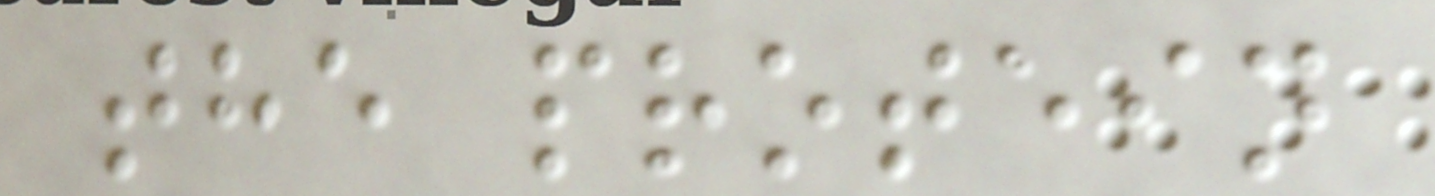the protein
